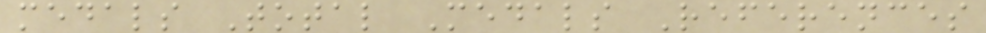medals Total Medals References
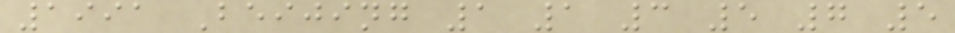1991 Beijing 1 1 3 5 7 5
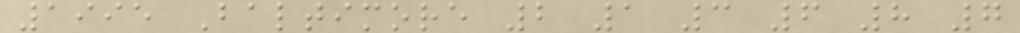1995 Baltimore 2 1 3 6 8 7
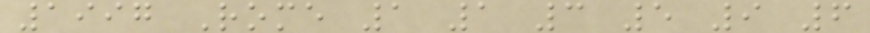1997 Rome 1 1 3 5 9 6
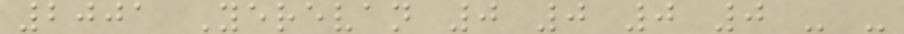2001 Yerevan 0 0 0 0 - -
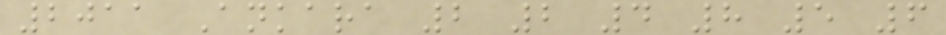2011 Ankara 2 2 4 8 5 6
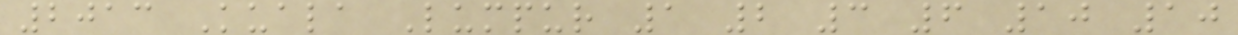2013 Kuala Lumpur 1 2 3 6 10 10
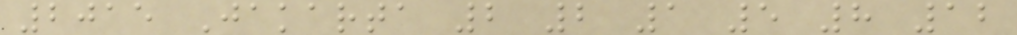2015 Jakarta 2 2 1 5 8 12
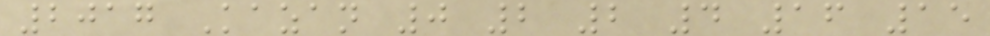2017 Kazan 0 2 2 4 16 15
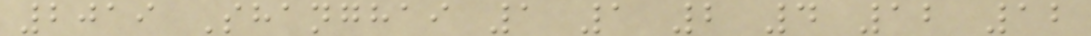2019 Shanghai 1 1 2 4 12 12
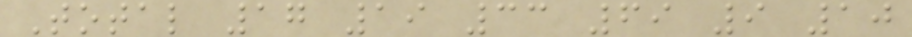Total 17 19 33 69 9 10
